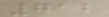712
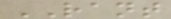RANT
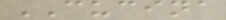CUCINA
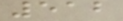512
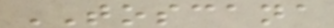TOSCANA
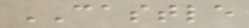CASTLE
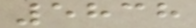5838
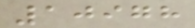10978
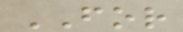FOR
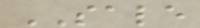SALE
